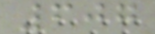607
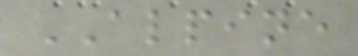ALPINE
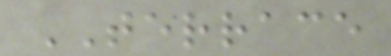TERRACE
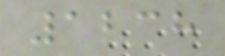1238
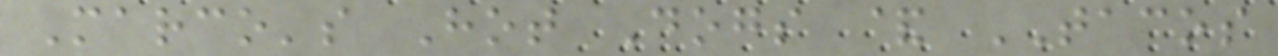Marco's Hot Dogs & TACOS
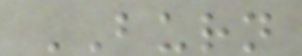BURN
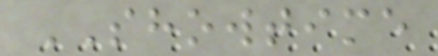SHOWTIME
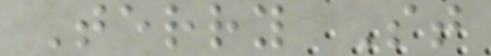Terry St
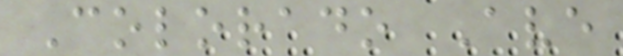Colorado Ave
